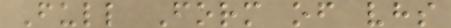Full Form of vhs
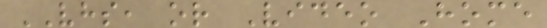VHS, or Video Home
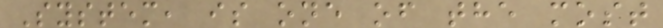System, is one of the most
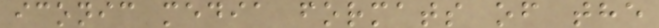iconic media formats of the
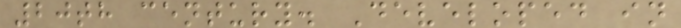20th century. Developed in
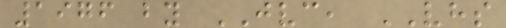1976 by JVC, VHS
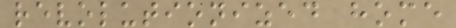revolutionized home
